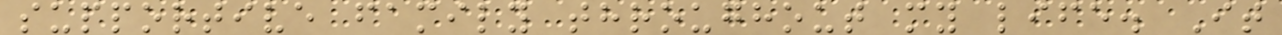supportive family throughout my life. It
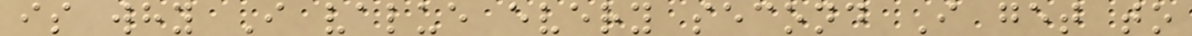is why I value every second I get to
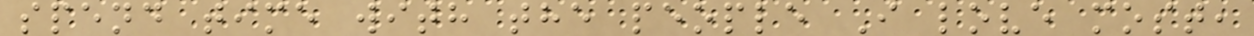spend time with the people I love most,
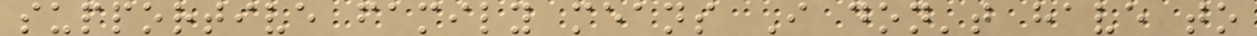supportive family means I don't have to
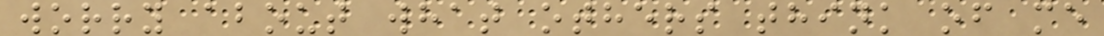worry about what others think of me
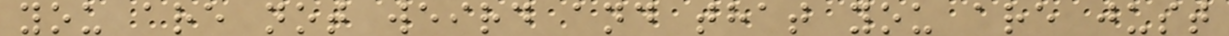you are not weird and that you are just
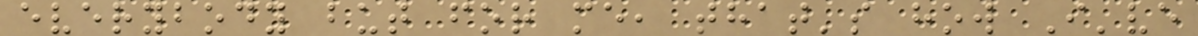everybody but for me, that's how I've
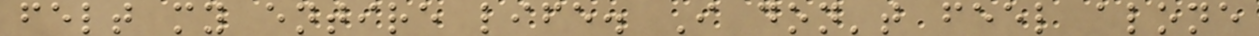felt my entire life. I don't feel alone
